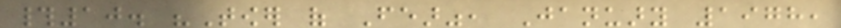#10. "Tower of Fear", January 1978,
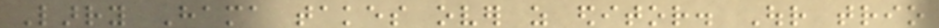Larry Hama takes over as editor. Our trio
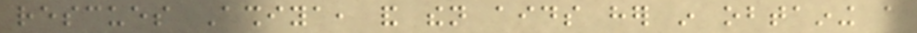rescues Ashiya, and then aids her in obtaining a
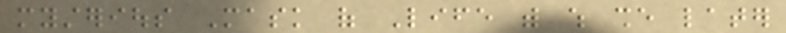mysterious Mask of Life with which she later
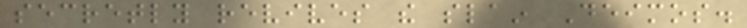secretly revives the slain Deimos.
